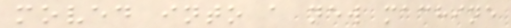moved into a new machine
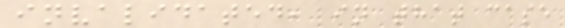invalidated, in that case
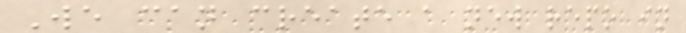We can create a new repo in
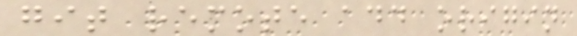git remote add origin
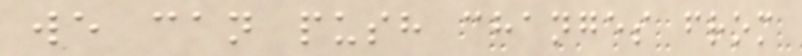we can push changes from
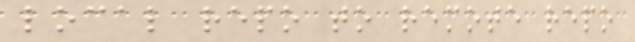local repo to remote repo
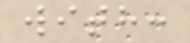with:
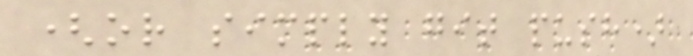(or simply git push)
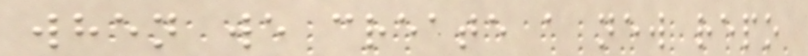when we create a new repo
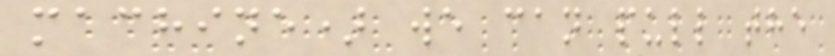machine) we can pull the
